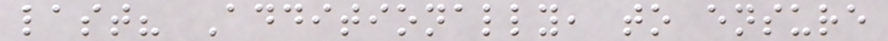last? Additionally, to ensure
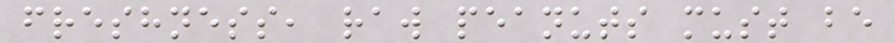freshness, raw peanuts must be
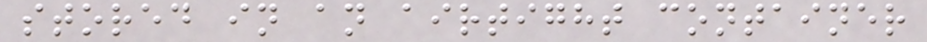stored in an airtight container
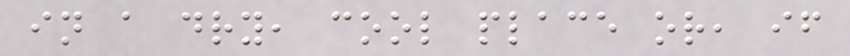in a dry, cool place or, if
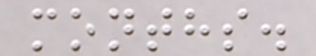months.
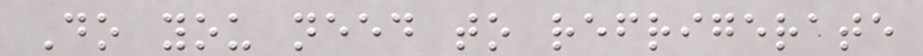Do you need to refrigerate
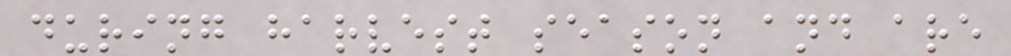during harvest season and are
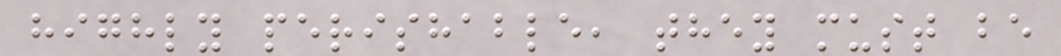highly perishable, they must be
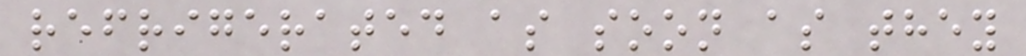refrigerated as soon as they
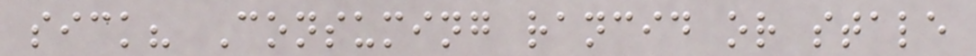sick? Consuming rancid or stale
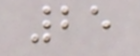25
